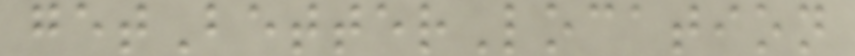getBetterLocation
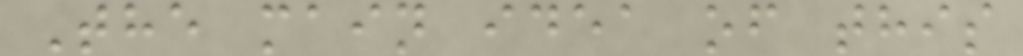The main idea of this
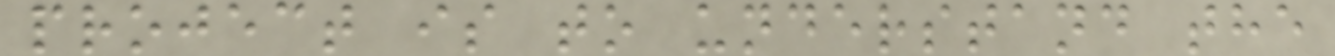project is to understand the
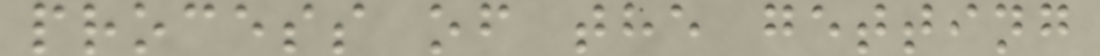process of the getting
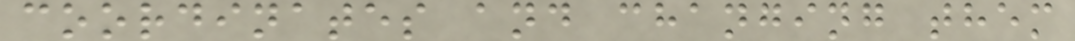coordinates and changing them
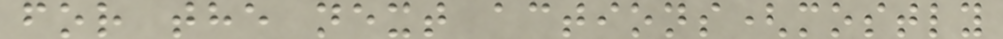for the next actions(mostly
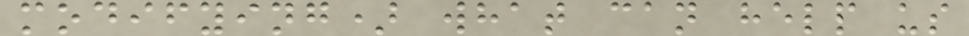modifying) what can help us
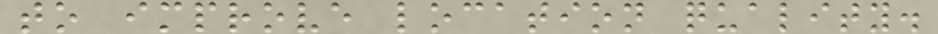to improve location quality.
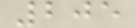205
